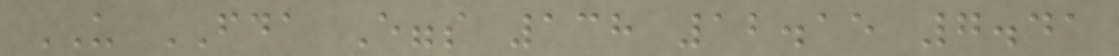US FDA Eggs 138 12.15 7.41
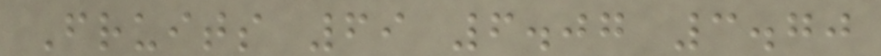Fruits 69 6.07 3.70
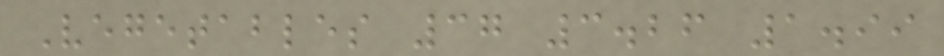Vegetables 37 3.26 1.99
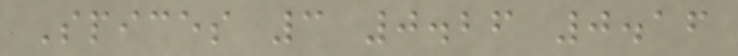Spices 3 0.26 0.16
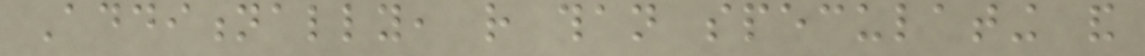Additionally, rather than speculating and
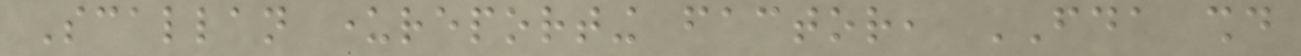Scallan underreporting factor, FDA should
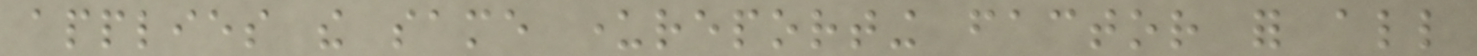applies the same underreporting factor for all
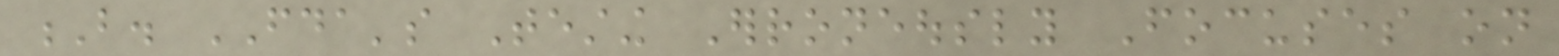B. FDA's Testing Erroneously Focuses on
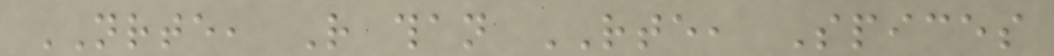NRTE, Rather than RTE, Spices
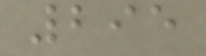295
